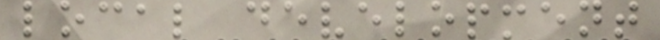local development
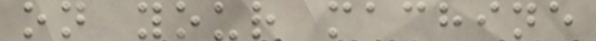on your machine
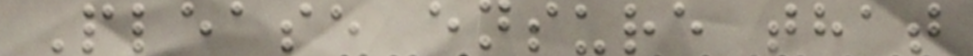Please ensure that
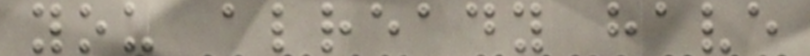you already have
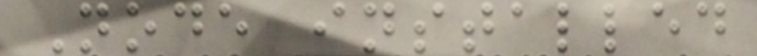Node installed
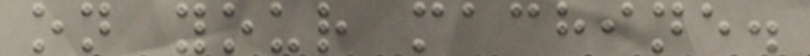on your machine.
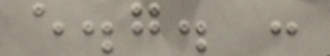e.g. :
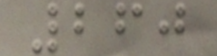260
